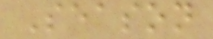Season
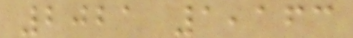2021 1,163
